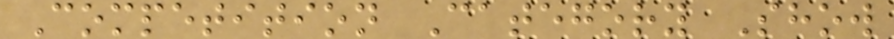Competition Category Show
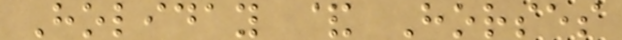Holiday & Horses
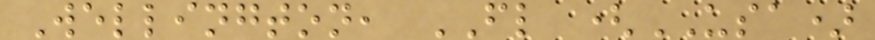Wellington, FL (USA)
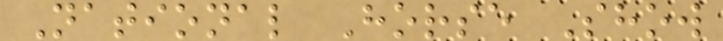National Horse Show
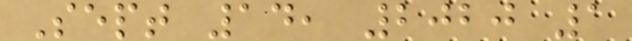Sept 14, 2020 1
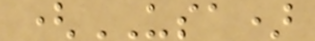(USA)
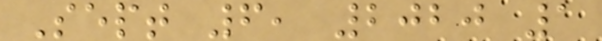Sept 6, 2020 1
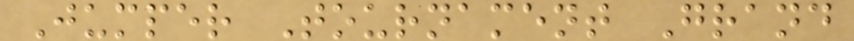Jumper Tournament Grand
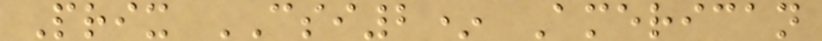Prix CSI2* American
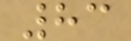83
